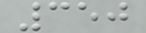350
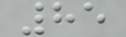85
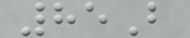85B
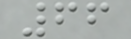66
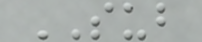SUB
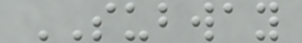SUBWAY
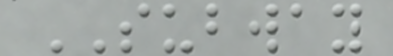SUBWAY
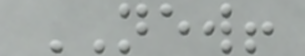NEW!
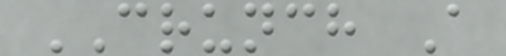CRUNCH A
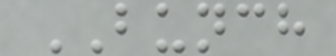BUNCH
